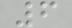6
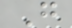G
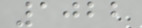1022
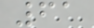61
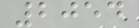2054
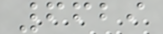6629
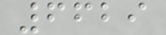6629
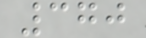370
